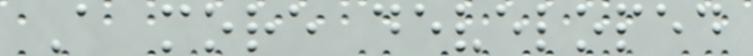A more developed
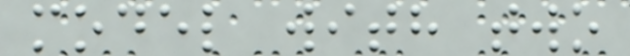model with two
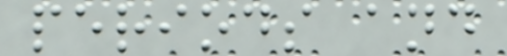periods and
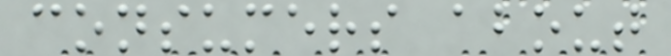consumers about
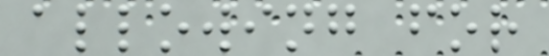allowing for
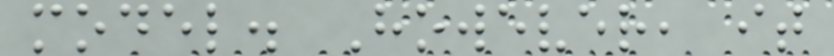model. However, it
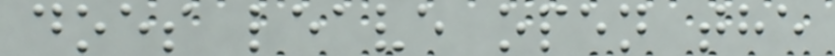does leave open the
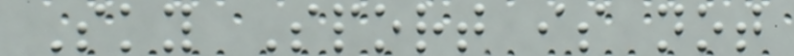Sky Sport is not
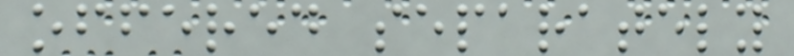offered separately
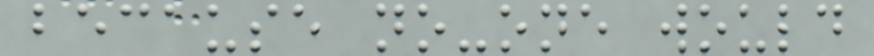because no-one would
